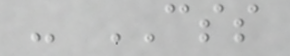- CSS
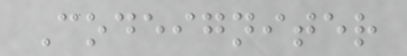Codeigniter
